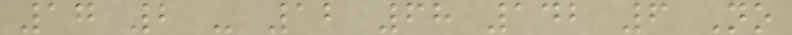17 2 - 12 68 142 6 No
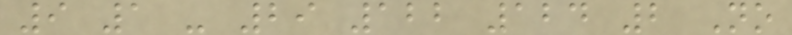9 1 - 29 122 124 2 No
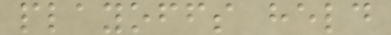playoffs held
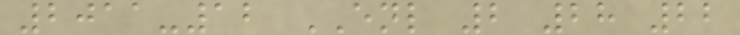2011-12 ENL 2 28 22
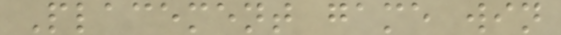Placement game win
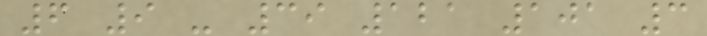6 9 - 39 121 101 3
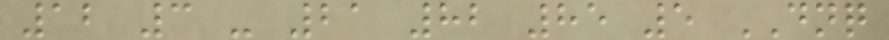12 3 - 21 82 85 5 DNQ
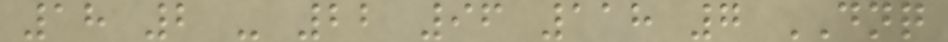18 2 - 22 96 118 7 DNQ
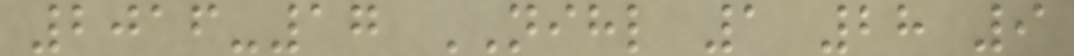2016-17 NIHL 1 28 9
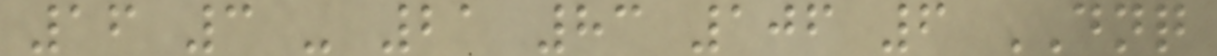16 3 - 21 83 106 6 DNQ
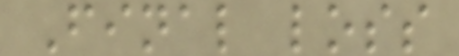Final loss
